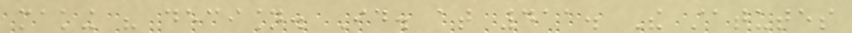making his decision. Id. at 411. The statutes
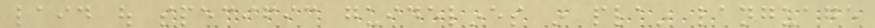laid out specific guidelines in plain language
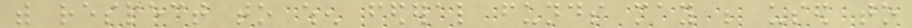with respect to when federal funds may be used to
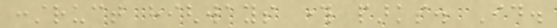construct highways through parks. Id.
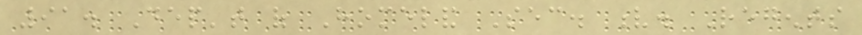91. Dep't of Homeland Sec. v. Regents
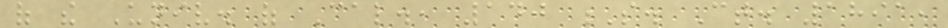of the Univ. of Cal., 140 S. Ct. 1891,
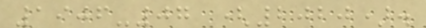1906-07 (2020).
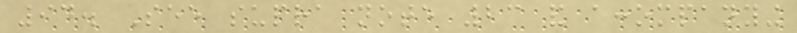94. See supra note 23 and accompanying
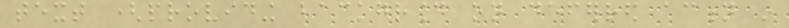text (providing background on deferred action in
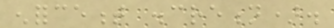enforcement discretion).
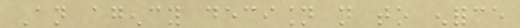An agency decision not to enforce
